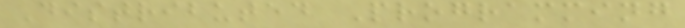Distributed Programming
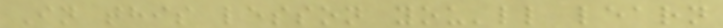In this lesson you'll learn
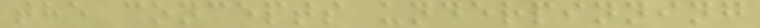the concepts underpinning
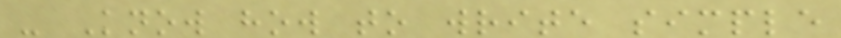- Know how to write simple
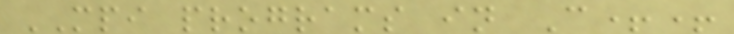MPI programs in C++
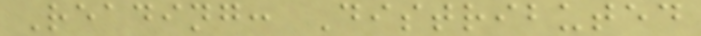Reading: Distributed
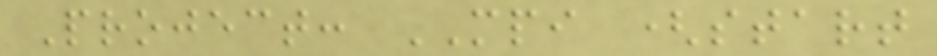Project: MPI (start
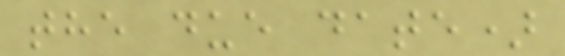the due date)
